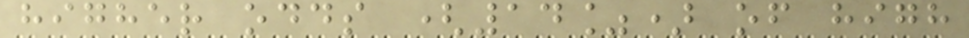higher odds (14%) of high
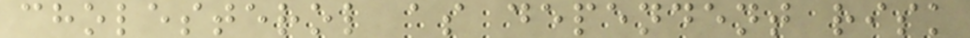cholesterol as dependent risk
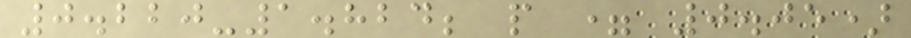0.220-1.824; p = 0.05)
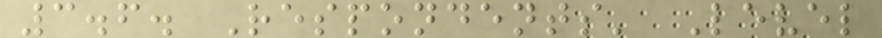3.6. Respondents' Level
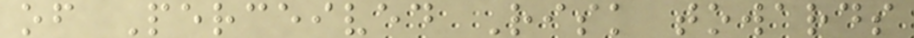of Perceived Risk towards
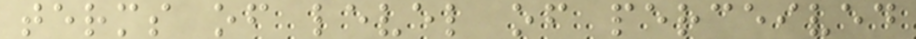terms of level of perceived
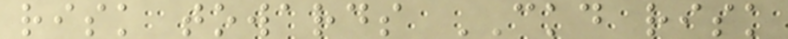risk towards CKD risk
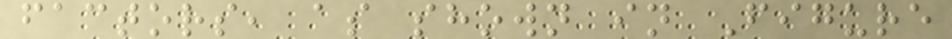factors, as shown in Figure
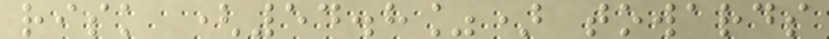risk (54.8%) towards
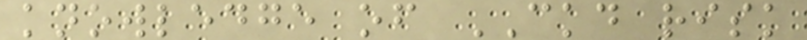knowledge of CKD risk
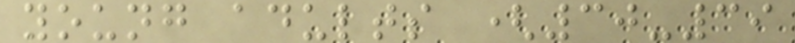young adults (30-39
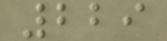229
